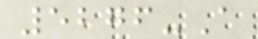5276-A
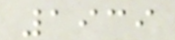1939
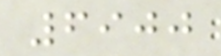6900
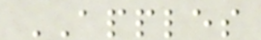APPLES
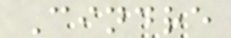Cindre
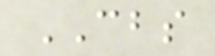CBS
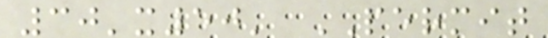30'x50' PERMIT
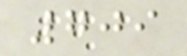709
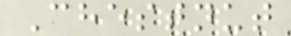Chestnut
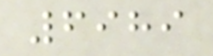6989
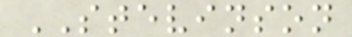STEVINSON
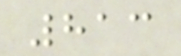813
